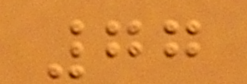77
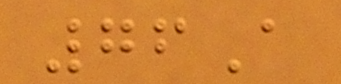76A
